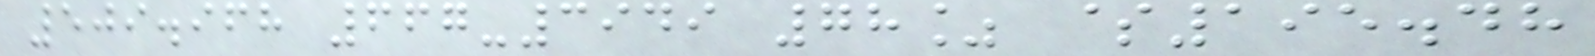509.968 667-3949 78% $195.48
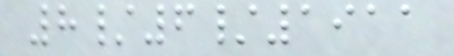8/6/1911
